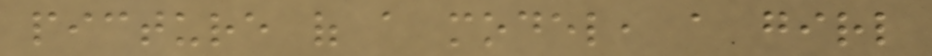picture of a model, a girl
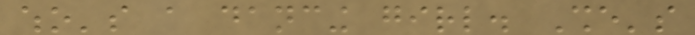who's a dancing girl. She's
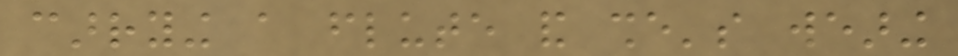carrying a flute and she's wearing
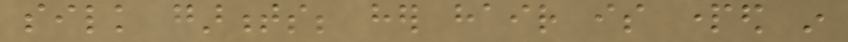silk garments; her hair is parted in
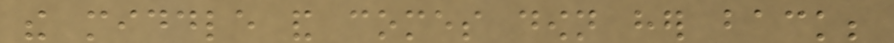the middle and comes down her back;
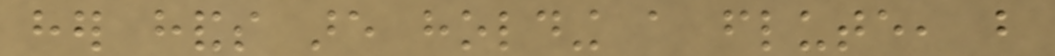her hands are holding a flute, but
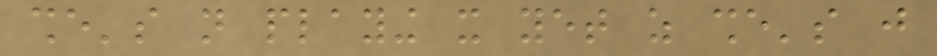she's not playing it yet as she's just
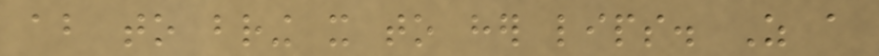about to bring it to her lips. As a
